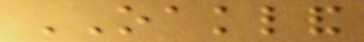OAKLAND
